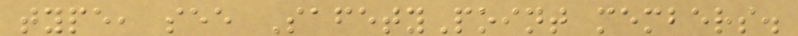type, see SafetyPoint members.
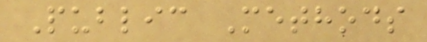Public Methods
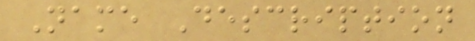Name Description
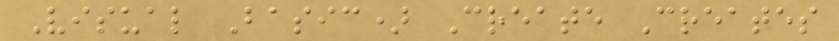Visual Basic) Create Creates
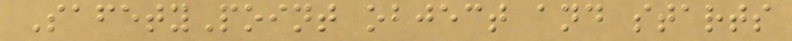SafetyPoint object and starts
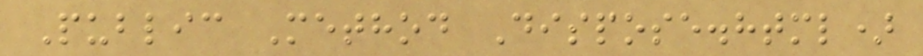Public Method Dispose.html)
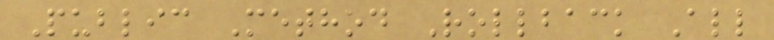Public Method Rollback All
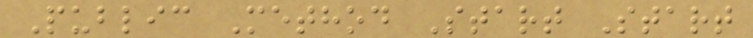Public Method Start Start
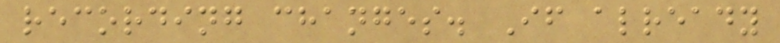recording changes. If already
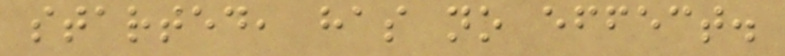started, has no effect.
